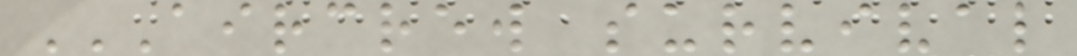AIRCREW SURVIVAL
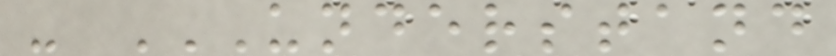- UNDERSTAND
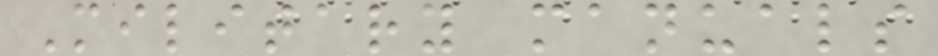Military manuals
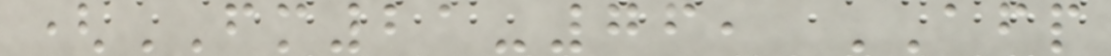(FM21-76, AFP
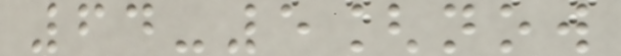64-5[now
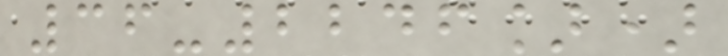36-2246])
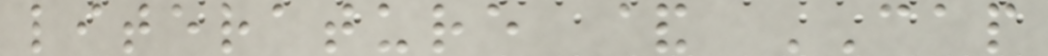literature & CAP
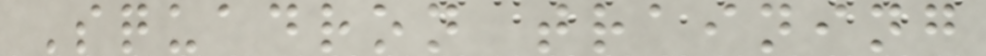Squadron training
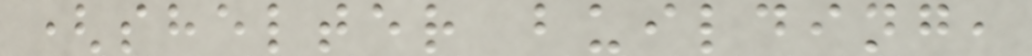(shelter building,
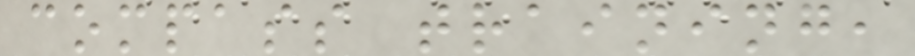compass training,
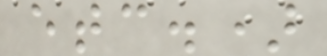etc.)
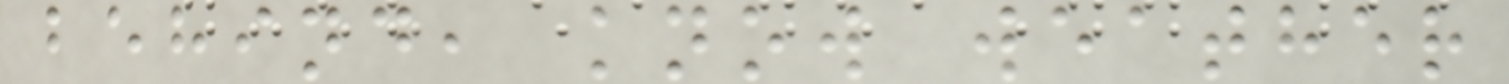behind, know weather
